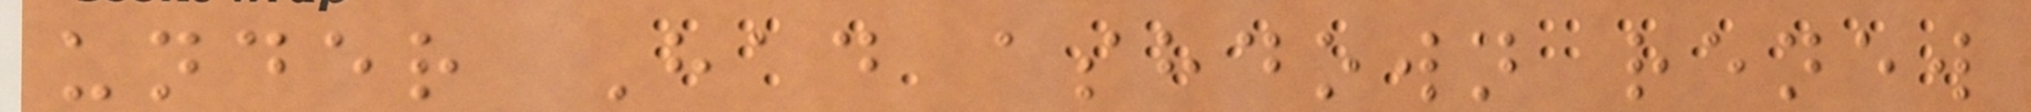under Had ashdown renew
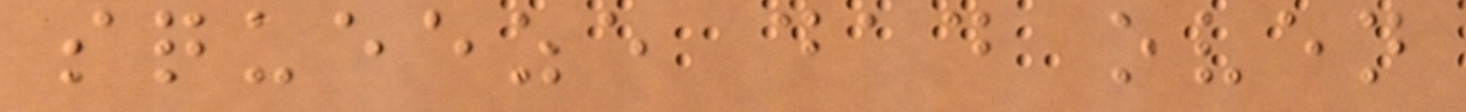squeeze dad oven
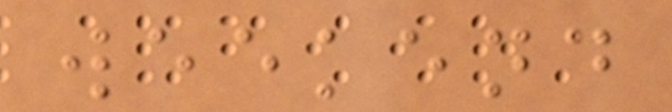weekend
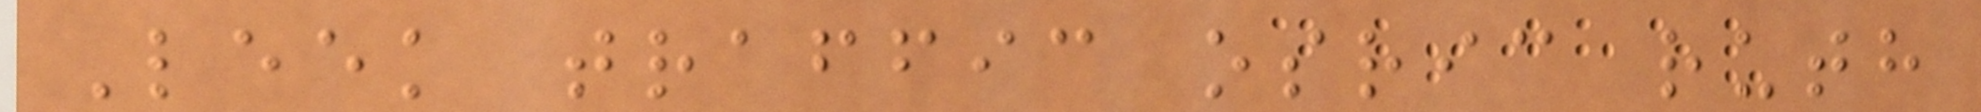Leek traffic osric ruth
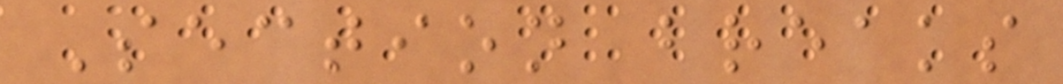Section breaks
